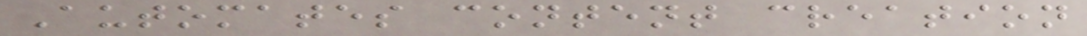Automates content creation
